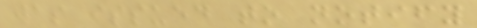was issued to notify
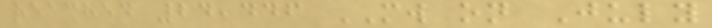reached 24,446 MW on July
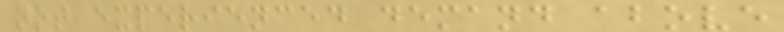not experienced demand above
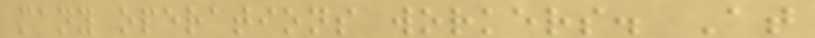many operations workers. At
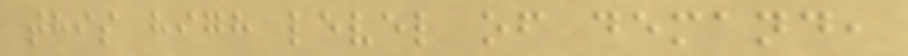this high level of demand,
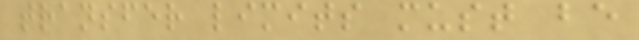transfer limits must be
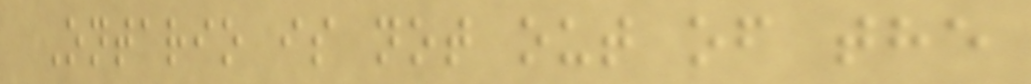Ontario is not out of the
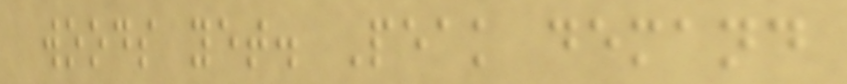woods yet. Peak demand
